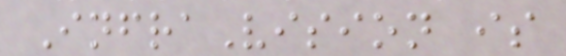InfraVision is
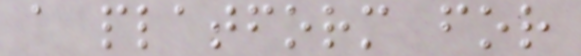a platform for
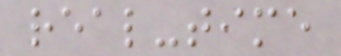real-time
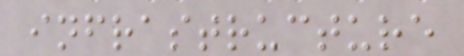infrastructure
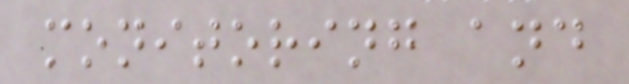monitoring and
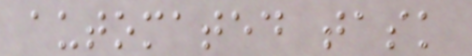automated task
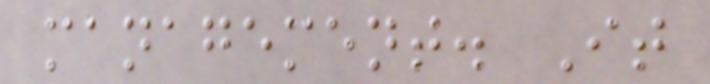management. It
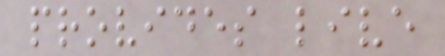provides live
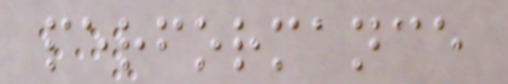performance
